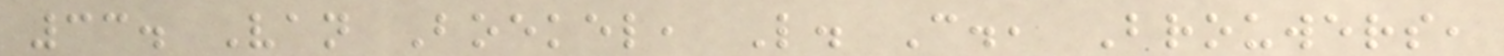33. Van Boekel, L. C., Brouwers,
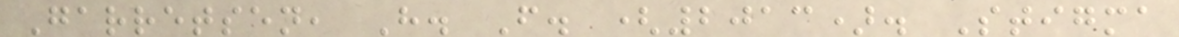Garretsen, H. F. (2013). Stigma
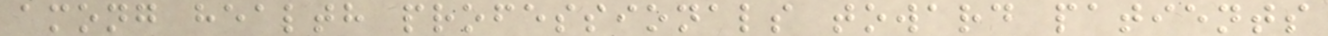among health professionals toward patients
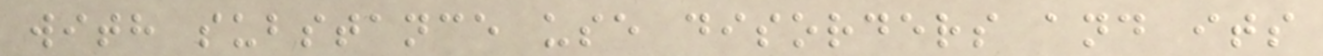with substance use disorders and its
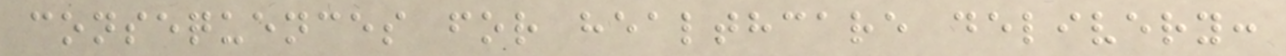consequences for healthcare delivery:
